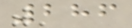286
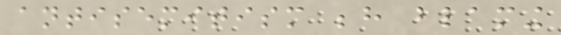antisemitism behind blaming
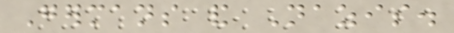Germans and Nazis.
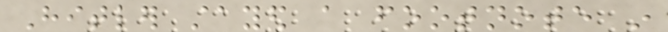Hitler stayed a footnote in
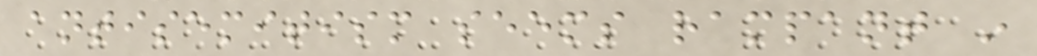antisemitism seems rampant in
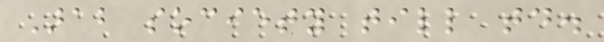Arab society till today.
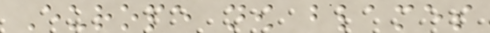Europe now blames
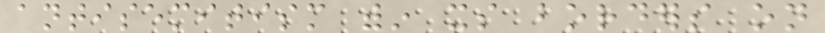antisemitism within its borders on
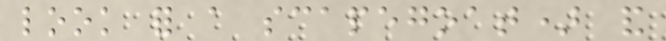look for a scapegoat) and
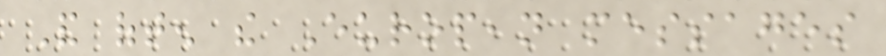And often the European messages
